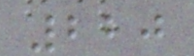220
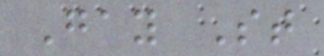Gay St
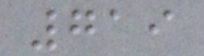719
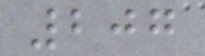207
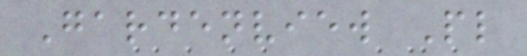Gardenview Pl
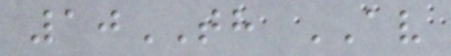10TH AV
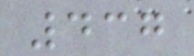437
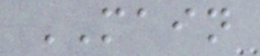MAIN
